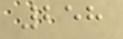258
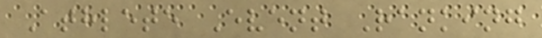Athlete Event Ranking
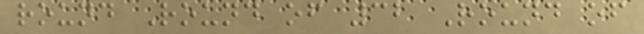round Round of 32 Round of
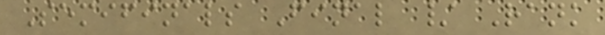Semifinals Final / Rank
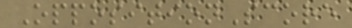OppositionScore
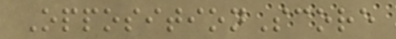OppositionScore
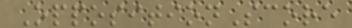OppositionScore
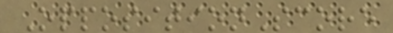OppositionScore
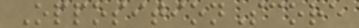OppositionScore
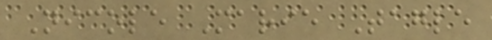Nicole Marie Tagle
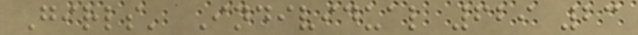Girls' Individual 629 23
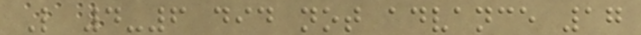L 4-6 did not advance 17
